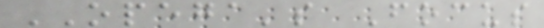OPEGA's Focus
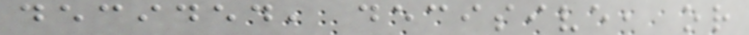decided, decisive, or
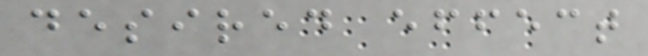desired effect
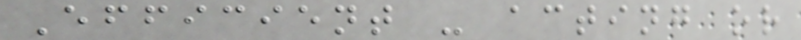Efficient - acting or
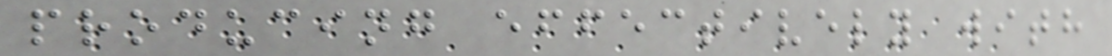producing effectively with
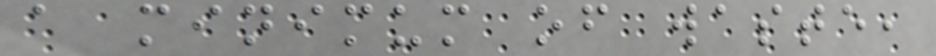a minimum of waste,
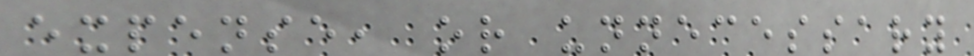expense, or unnecessary
